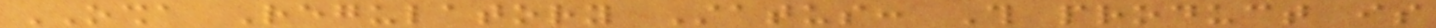OSHA Regulatory Status: This product is
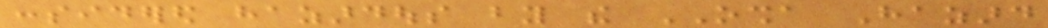considered hazardous by the OSHA Hazard
